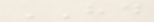HD
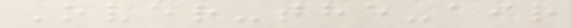Over-the-air
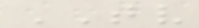TV
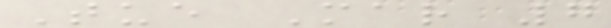Tue Mar 7
